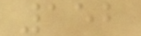152
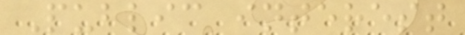Public interest
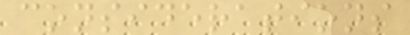considerations
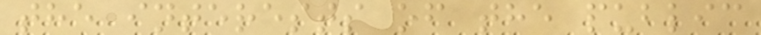the interests of the public
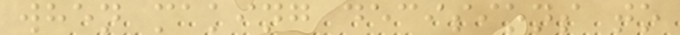when making decisions to
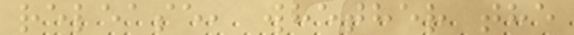release, whether the
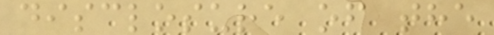disclosure of the
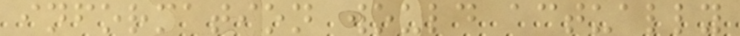information would actually
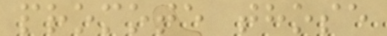promote those
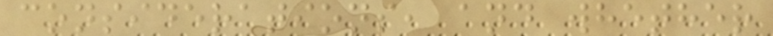considerations, and whether
